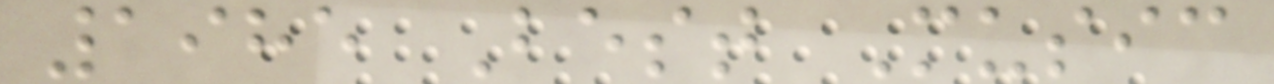1985 Best Music
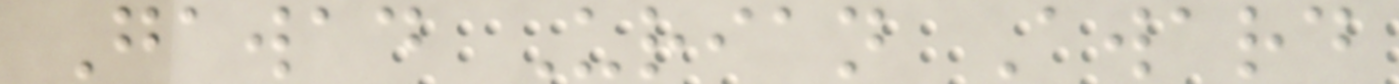Gawad Urian Award
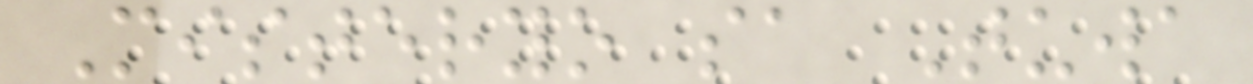Misteryo sa Tuwa
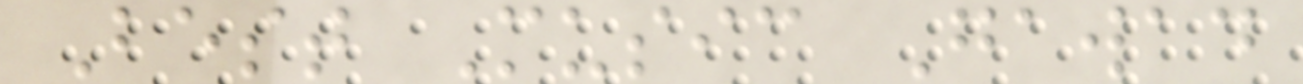Best Music Gawad
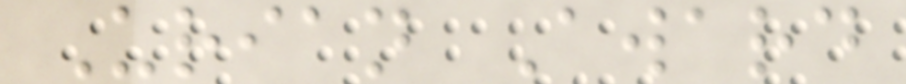Urian Award
